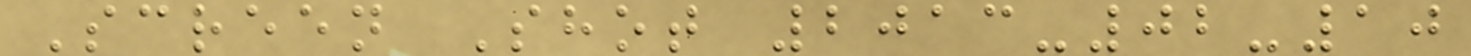Screen Shot 2013-02-10
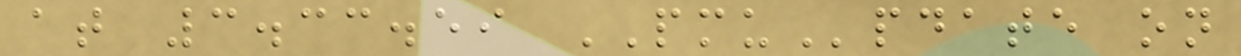at 3.33.59 PMUpdate on
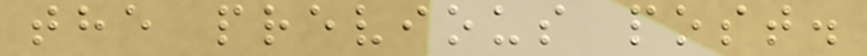the previous post.
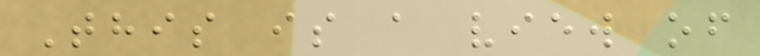This is a view of
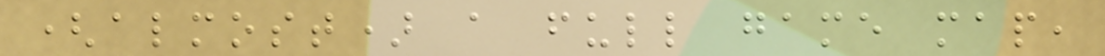(almost) a full game map,
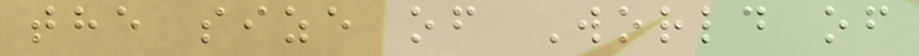the size of World of
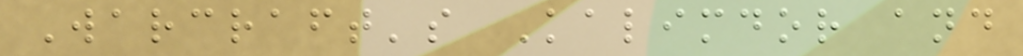Warcraft's Kalimdor and
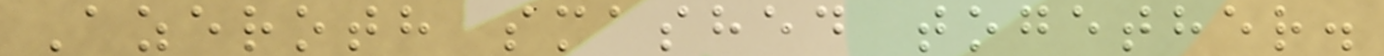Azeroth smashed together.
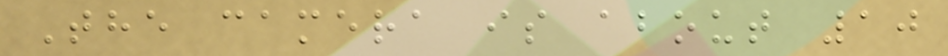The camera is about 10
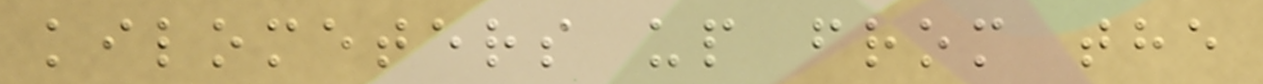kilometers up from the
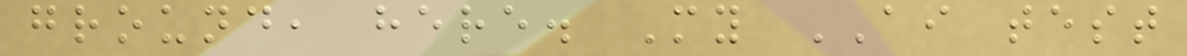ground, here. My AI test
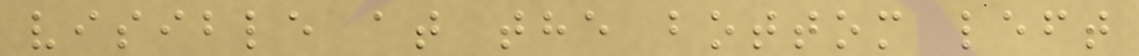visible at the bottom left
